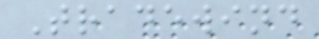Tradewind
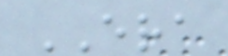ERA
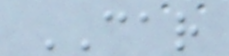CAR
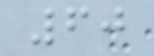60
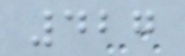427
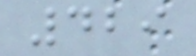429
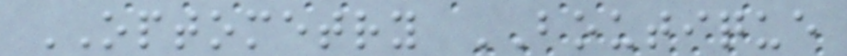OPTOMETRY BOUTIQUE
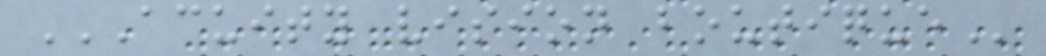ACUITY VISION BOUTIQUE
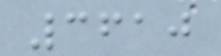3610
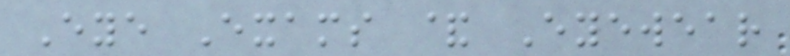Eye Exams & Eyewear
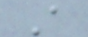A
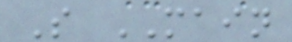S MAIN
